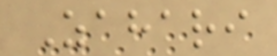Zahari
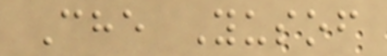Che Yusof
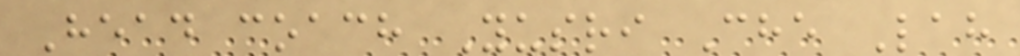Head coach Yusri Che Lah
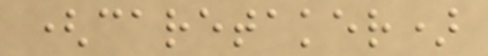(caretaker)
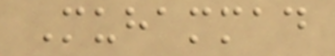Muhammad
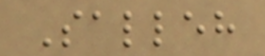Salleh
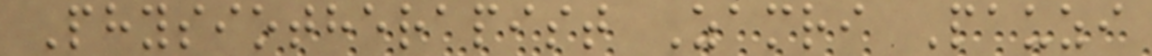Physiotherapist Zamri Pauzi
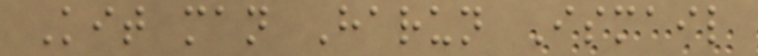Kit man Harun Ismail
